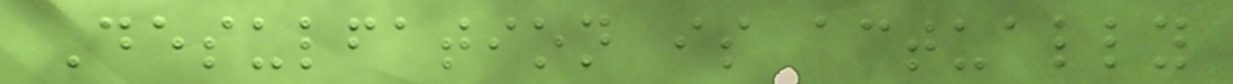Desulfation is actually
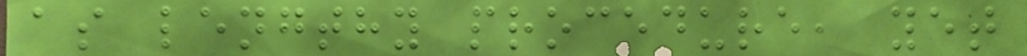as lengthy procedure, yet
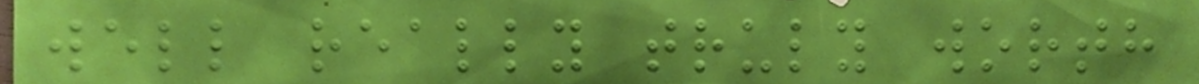well really truly worth
